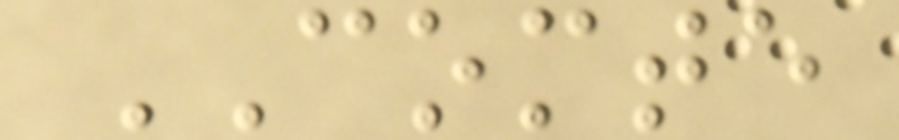COMTE
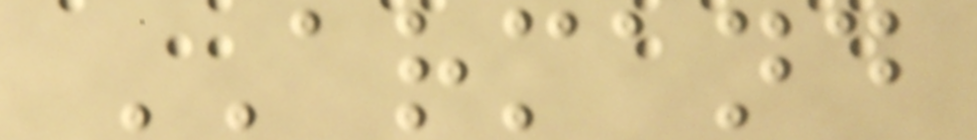ARMAND
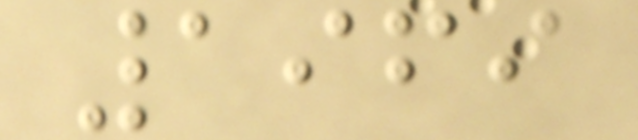1969
